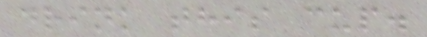drink this cup.
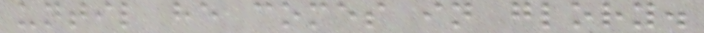until he comes in glory.
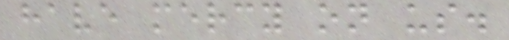have mercy on us.
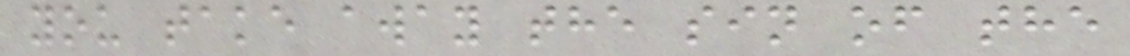you take away the sin of the
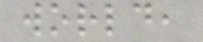world,
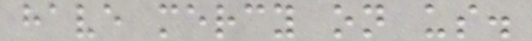have mercy on us.
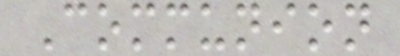Communion
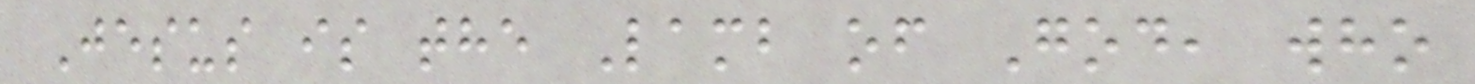Jesus is the Lamb of God, who
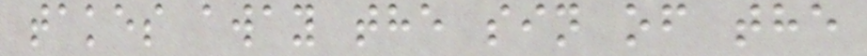takes away the sin of the
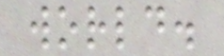world.
